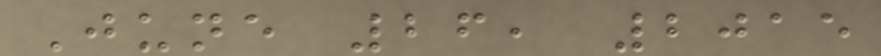June 26, 2015
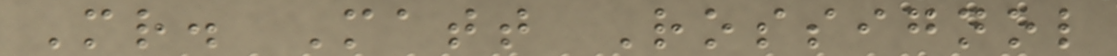Mr. Matt Rossignol
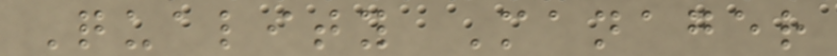Quality Manager
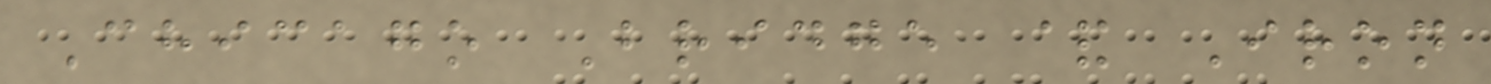Chicago Bridge & Iron
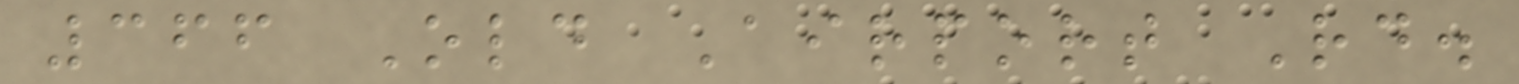366 Old Airport Rd.
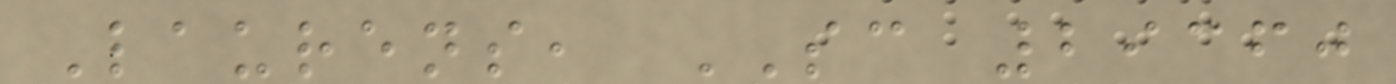Laurens, SC 29360
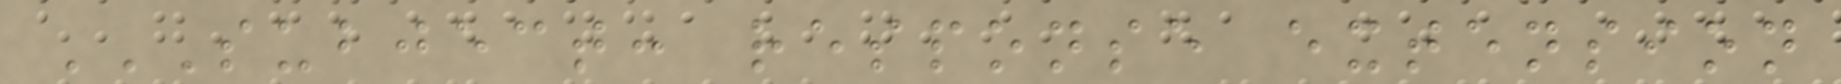SUBJECT: RESPONSE EXTENSION
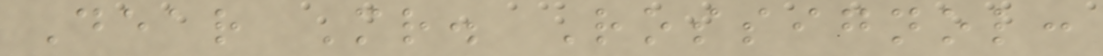Dear Mr. Rossignol:
